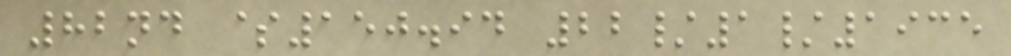82nd $150.94 22/1/1935
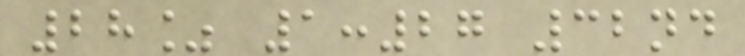28% 1:27 32nd
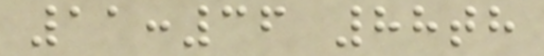11:36 88th
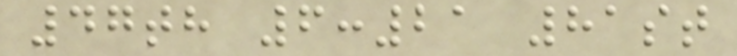47th 6:21 81st
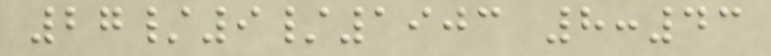27/9/1903 8:43
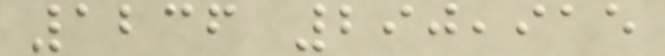1236 290,915
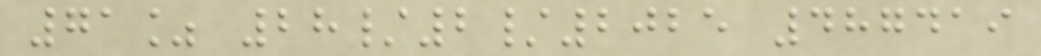71% 28/2/2025 487419
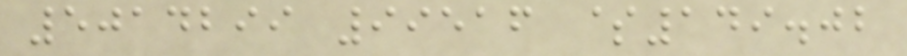5014299 99516 $149.02
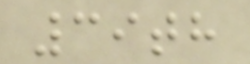39th
